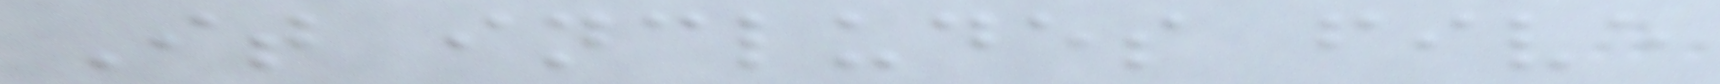It includes five
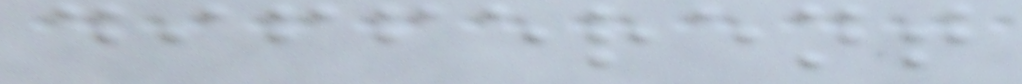different
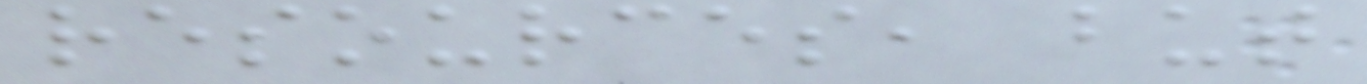resources, but
